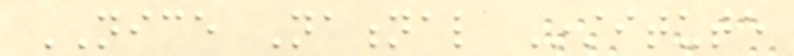NICE National Institute
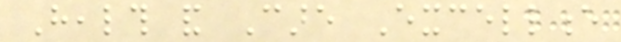Health and Care Excellence
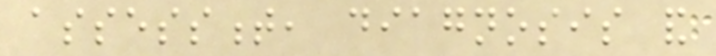assessment, diagnosis and
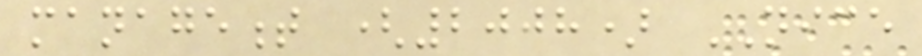management (2008) NICE
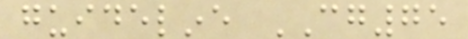guideline CG75
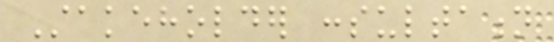Stakeholder consultation
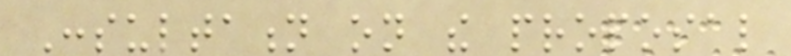Consultation on the proposal
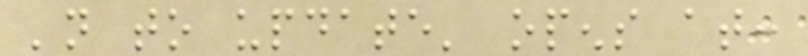'not to update' opens at:
